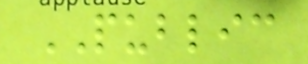PUBLIC
